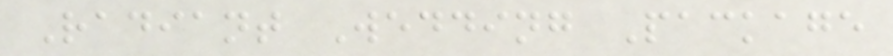Radiant Wedding Package
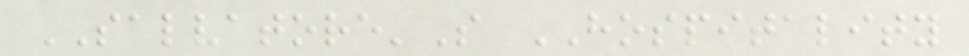SALVATORE'S HOSPITALITY
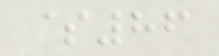$86
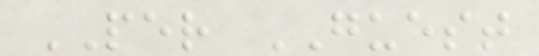PER GUEST
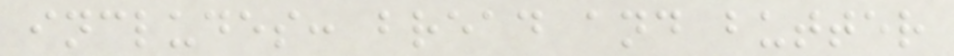includes: bread and butter
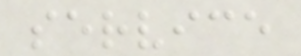service
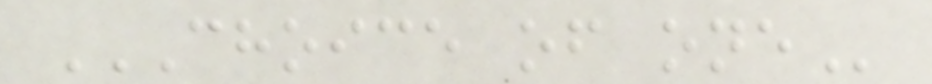CHOICE OF ONE
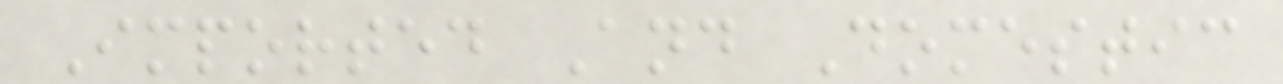Imported And Domestic
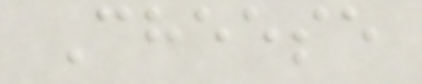Cheese
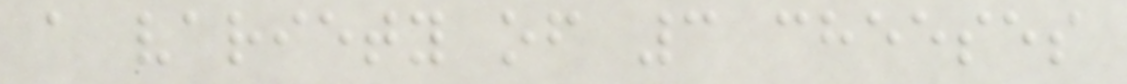a variety of 3 cheeses
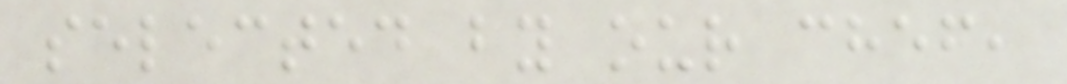selected by our chef,
